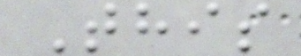This
